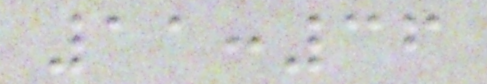11:36
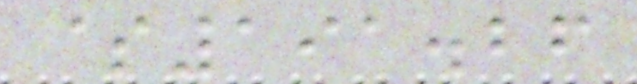$191.26
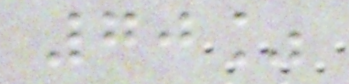70%
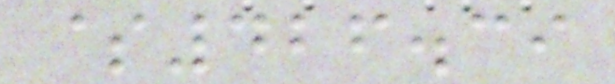$426.39
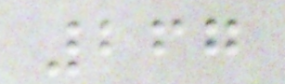267
